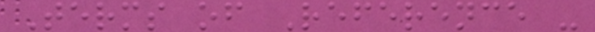Terms of Reference -
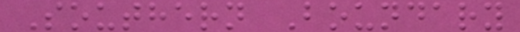Southern Boundary
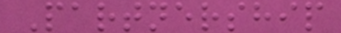Partnership
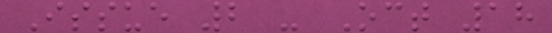Issue 2 - Oct 18
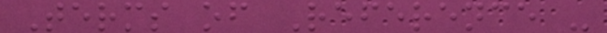Terms of Reference -
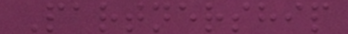Partnership
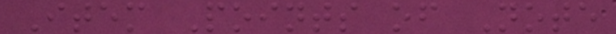Item Points of Note
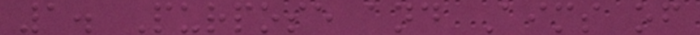1. Purpose and Aims of
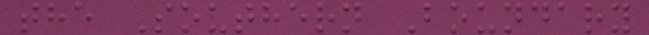the Southern Boundary
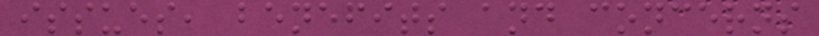issues, benefits and concerns
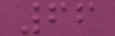66
